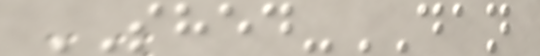SHED-DAN
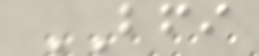BFI
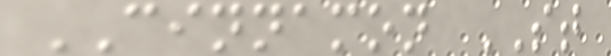CINNAMON ST
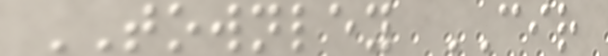TOWNLEY CIR
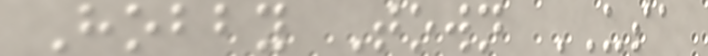Hobby Town USA
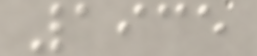1935
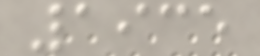1935
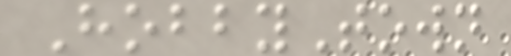HobbyTown
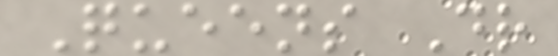Queens Dr
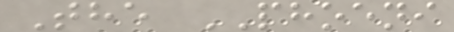The PHOENI
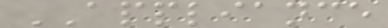APPLIANCE
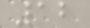12
